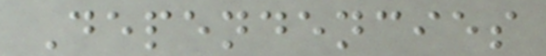Dependencies
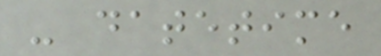- datetime
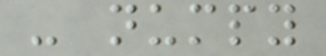- numpy
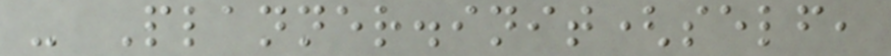- Planner.init(self,
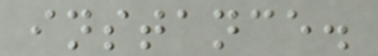instance.
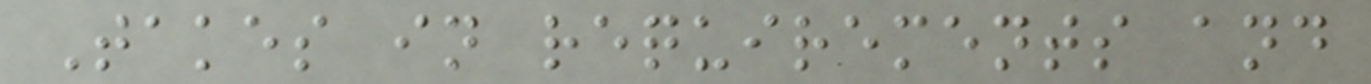Takes in requirements and
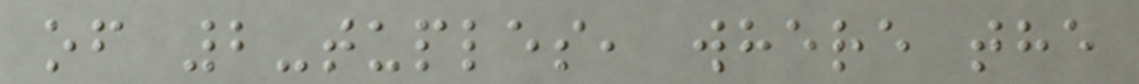of 2-tuples, where the
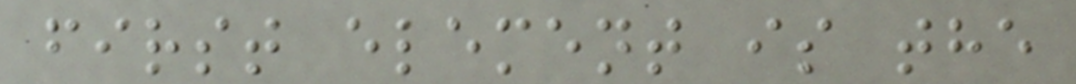first element is the
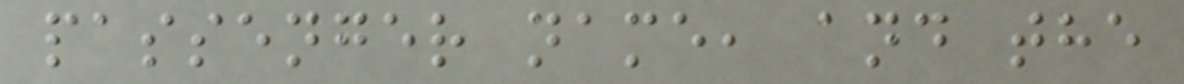passenger name, and the
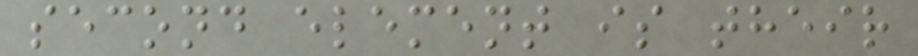second element is their
